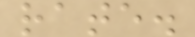rate.
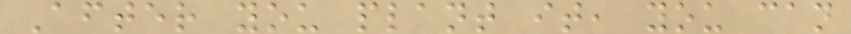After you plant it, you can
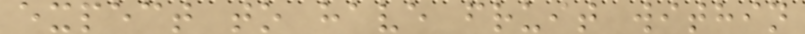expect to have fruit within
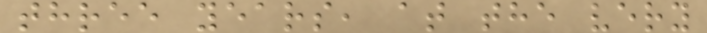three years, at the very
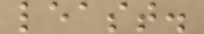least.
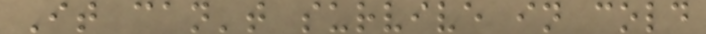It can't survive in cold
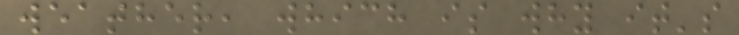weather, which is why it's
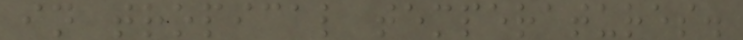in tropical temperatures.
